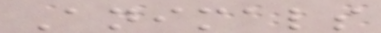Animals
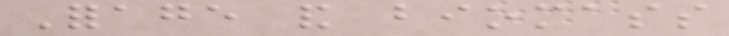Forage and biomass
